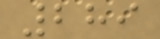289
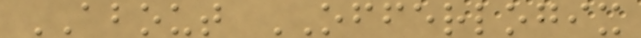ABOUT OFFERLOGIX
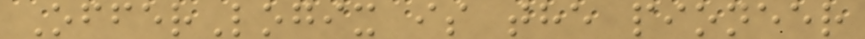OfferLogix is the pioneer
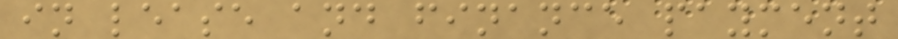in lease and finance payment
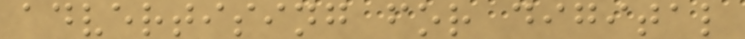advertising for digital
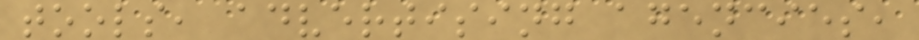tools, advertising agencies,
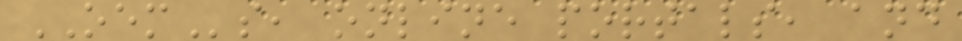OEMs, online portals, and
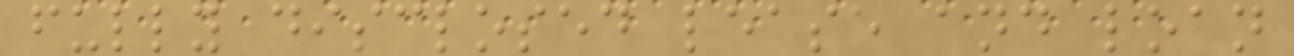fully disclosed lease and loan
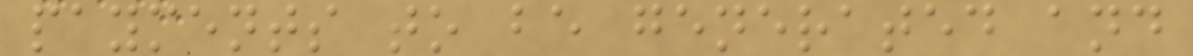payments to be generated and
